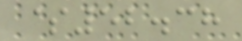$52.38
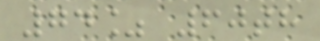74% 60th
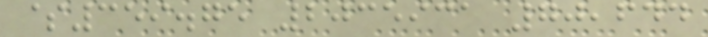$359.75 2035931 70,644
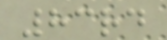83rd
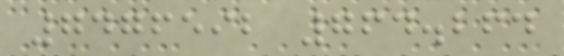7476592 764.264
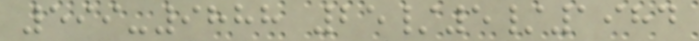599-9888 25/5/1984
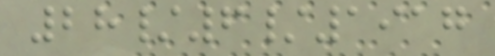28/6/1917
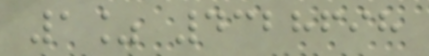1% 4328698
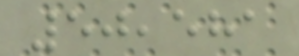50,581
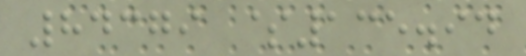84379 $135.94
